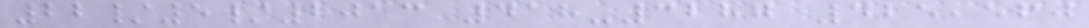22/5/2013 418-3287 425,560
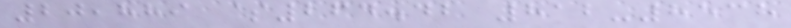20,889 $264.42 812-8538
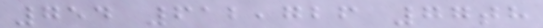754 612,726 77th
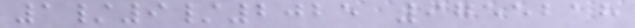1/9/2025 9755218
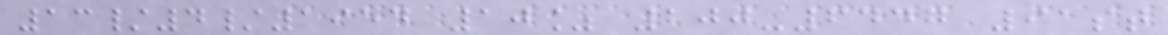13/4/1954 10% 200-6447 91st
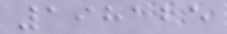198125
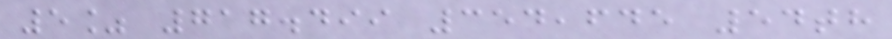5% 717.499 354,645 54th
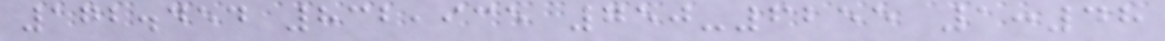172.454 832,935 750-6255 1:48
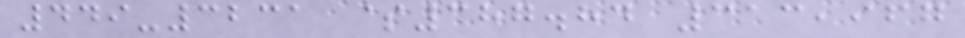449-3231 $387.84 313,967
